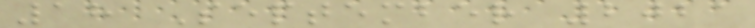18 September 2021
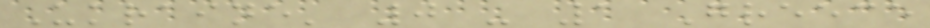Ukraine' 0 - 1 Greece
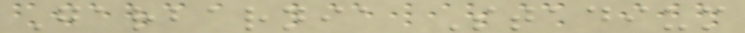Garbarnia Stadium
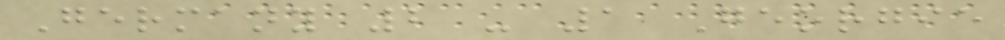Germany 2 - 1 Georgie
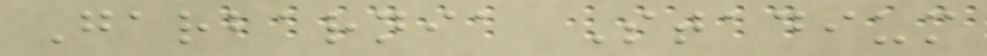Garbarnia Stadium
